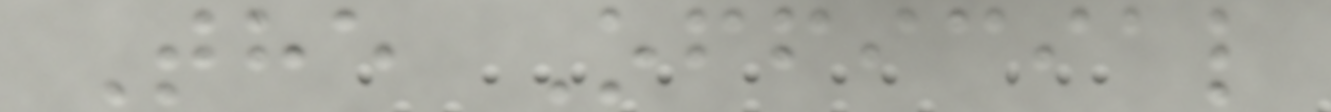The Official
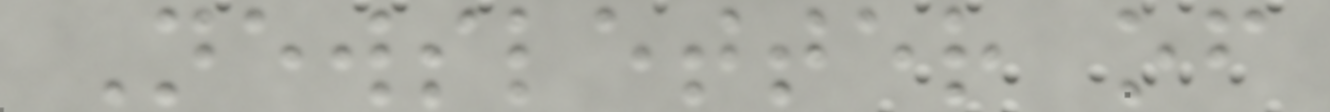Newsletter of
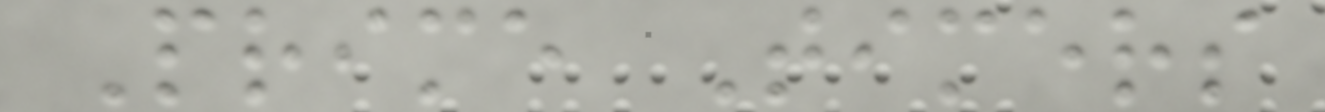Prime Timers
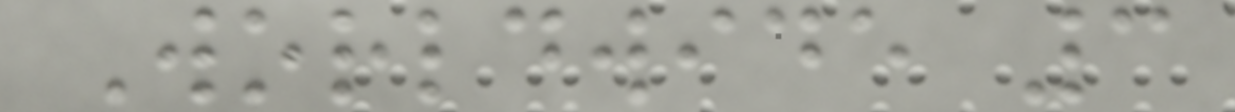Worldwide 3
